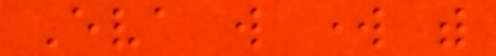Eva will work with
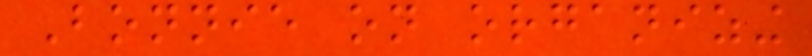Bonnie on organizing
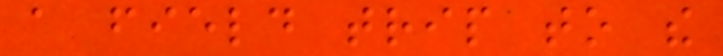a field trip to the
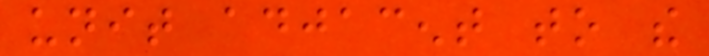unit adjacent to the
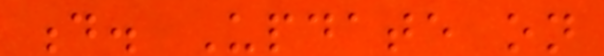d. Update on
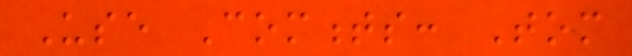Use Comments: Tom
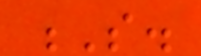S.
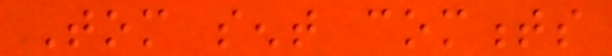Tom sent comments
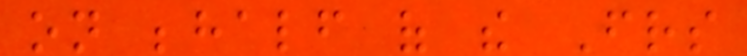on behalf of the Friends
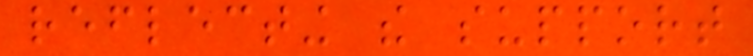reflecting the support
